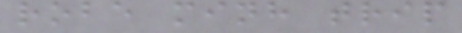robe minh trip
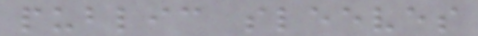public sleeves
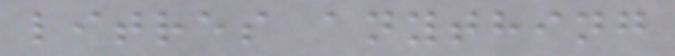litres anything
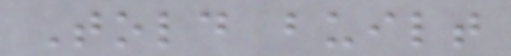Told built
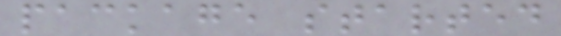package started
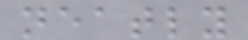neatly
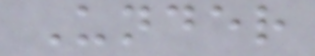Under
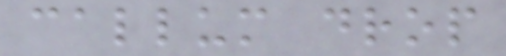callum drop
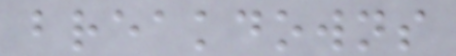breakdowns
